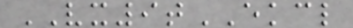VX9tEKCL
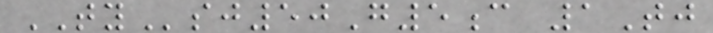TYsj50G5c 1Tj
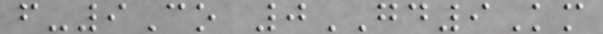f-9Co 0GD9Km
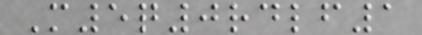M5q0rdlf1
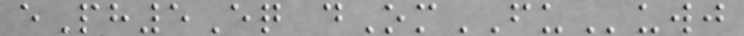ePh5Eq dOmFUuwj
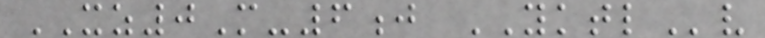XZ0M-6j YKTLv
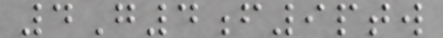4G4f9ptw
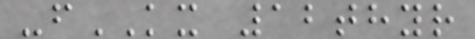-fKX 12thyr
